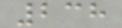238
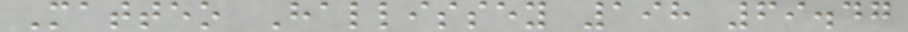Matteo Hallissey 198 69.47
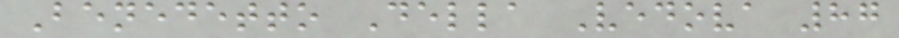Benedetto Della Vedova 87
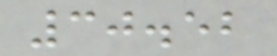30.52
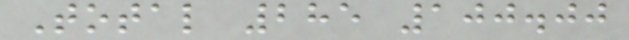Total 285 100.00
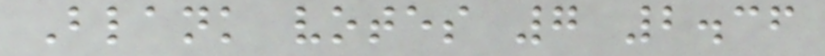Blank votes 7 2.36
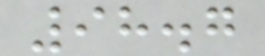98.7
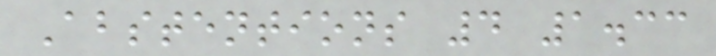Abstentions 4 1.33
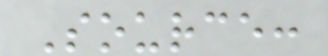Source:
